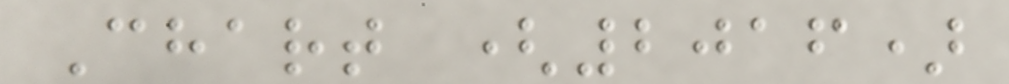Chart (2016)
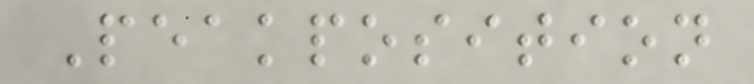Peakposition
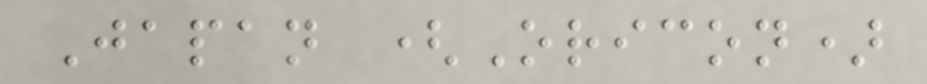Japan (Oricon)
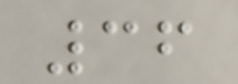36
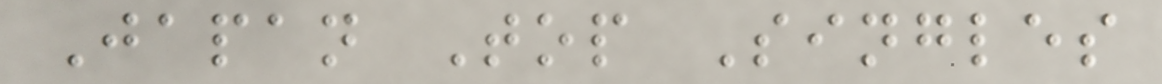Japan Top Singles
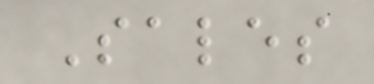Sales
